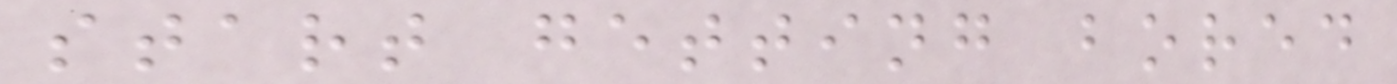start getting bored
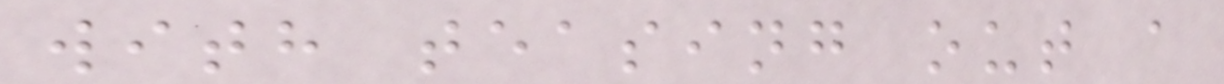with teasing out a
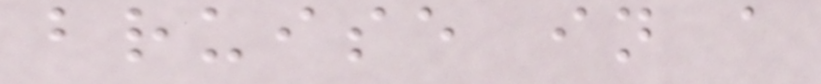bruise in a
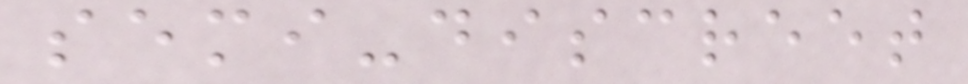semi-discreet
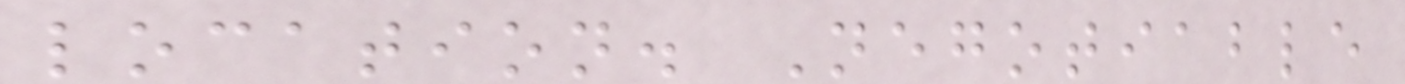location. Negotiable
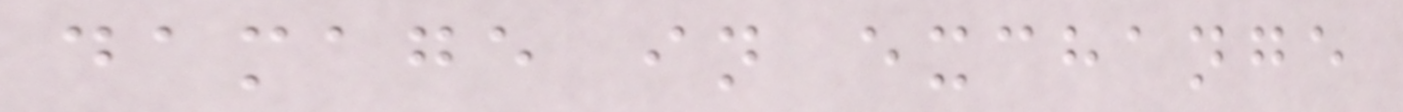damage in exchange
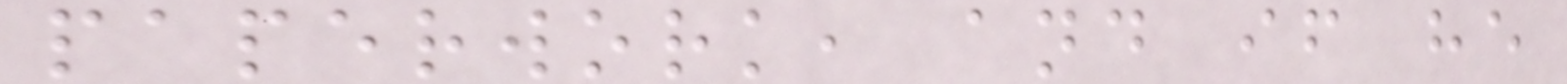paperwork, and if he
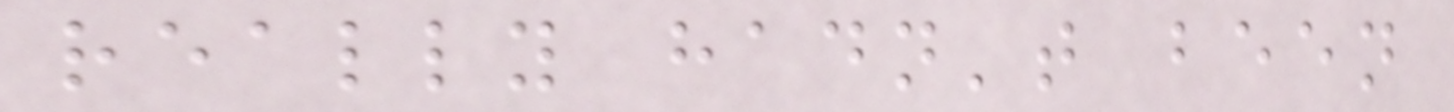really hadn't been
